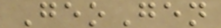GeoGen
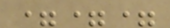===
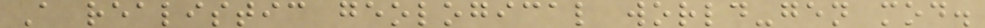A realistic geological world-gen mod.
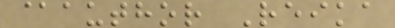@author Reika
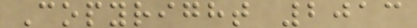Copyright 2013
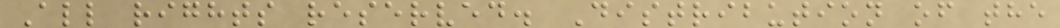All rights reserved. Distribution of the
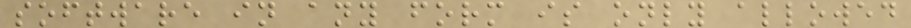software in any form is only allowed
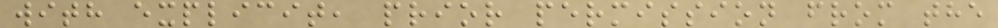with explicit, prior permission from the
